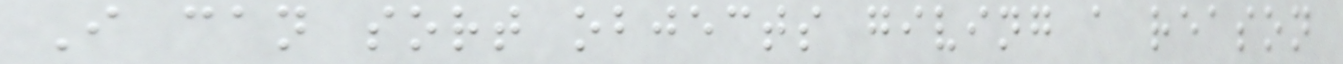I can sort objects giving a reason
